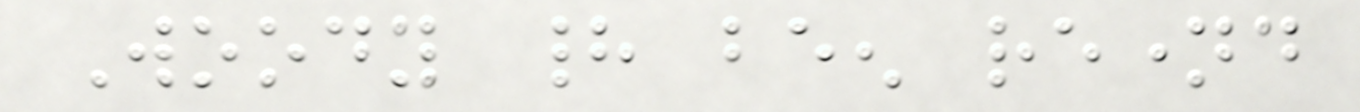Woody had been renamed
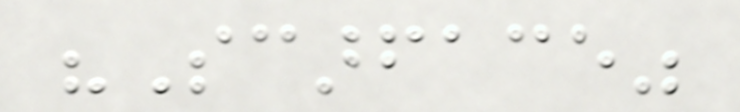"Scarface"
